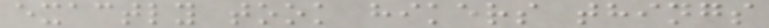exactly took hikers things
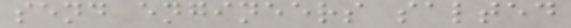send engineers salted
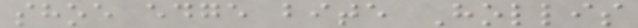shoe edge bite Hollis
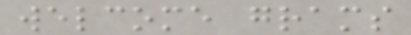welcome grams
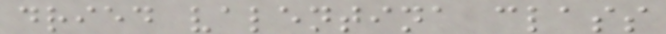dried valentina class
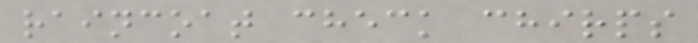raincoat check chirps
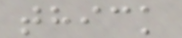thick
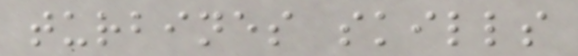turbines skills
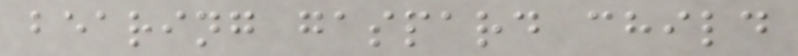bearing gaspard child
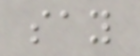say
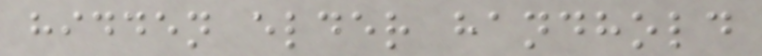hidden elder handhold
